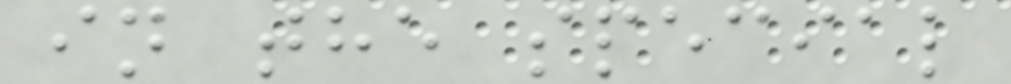in the special
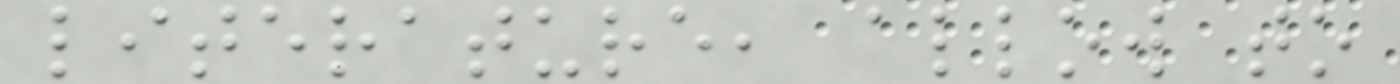literature, allow to
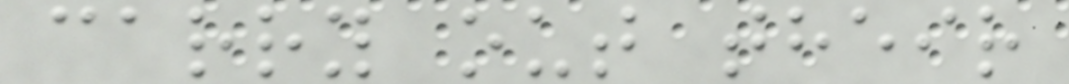carry out their
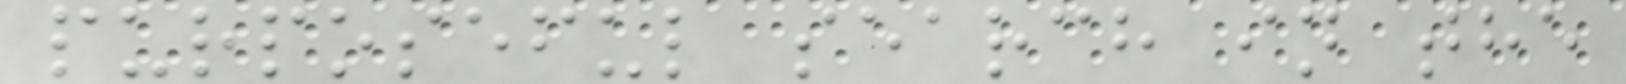purposeful search in the
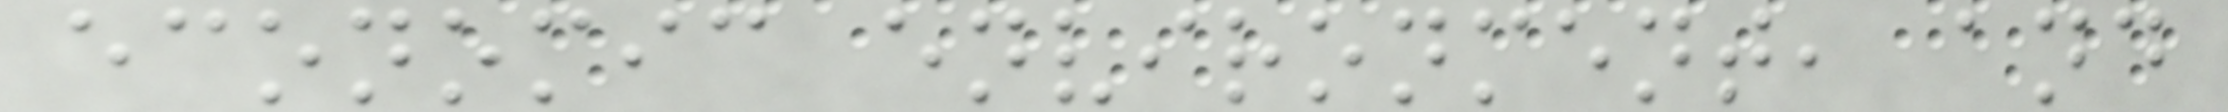economic environment, and
